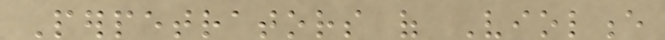Perpetrators of Violence
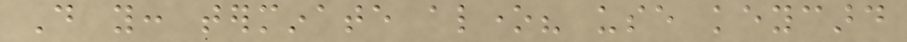Do you: terminate alone? use keycard
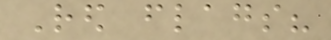Red flags?
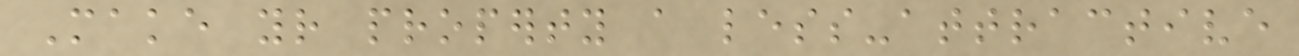Make your property a less-attractive
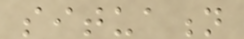situation
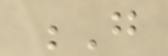G
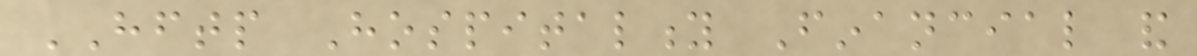HFTP Hospitality Financial and
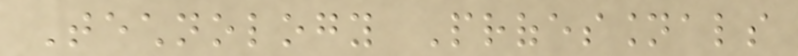Technology Professionals
